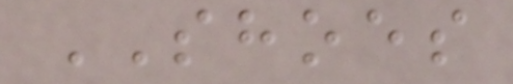SHOES
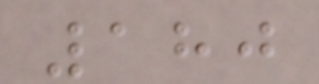180
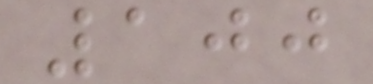100
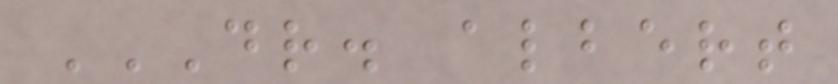DR. ALBERT
